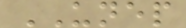UNEP
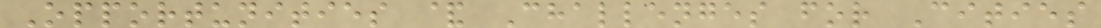Opportunities & Challenges for Cities
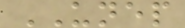UNEP
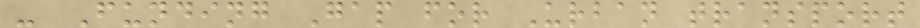- Funding Gap for Urban transport
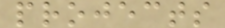projects
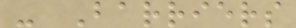- Barriers
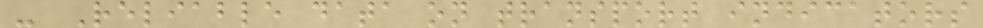- Reliable data on transport indicators
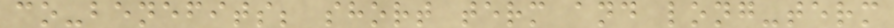co-benefits; short term and long-term
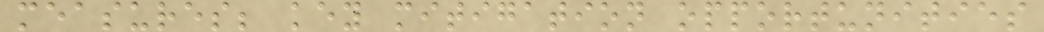measures; key mitigation opportunities
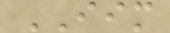IIM
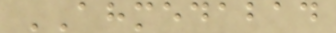AHMEDABAD
